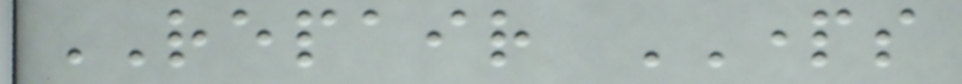REPAIR PARTS
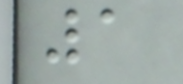1
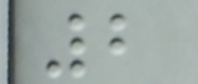2
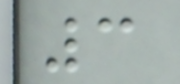3
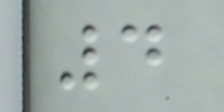4
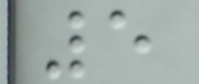5
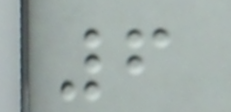6
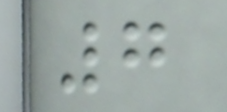7
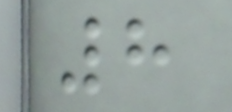8
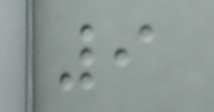9
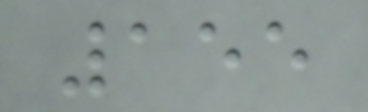155
